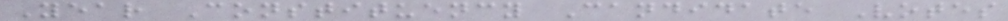Year Constituency Candidate Votes
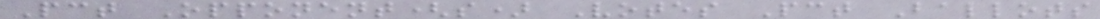Pct Opponent(s) Votes Pct Ballots
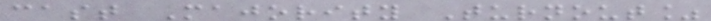cast Majority Turnout%
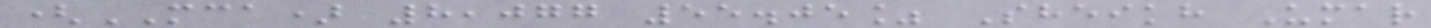(MCA) 8,077 55.05% Sheikh Umar
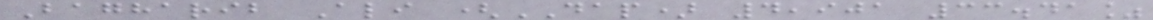Bagharib Ali (DAP) 4,901 33.41%
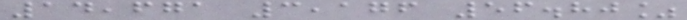14,671 3,176 56.80%
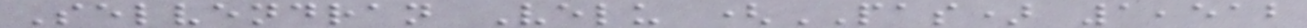Selvendran Velu (PAS) 1,512
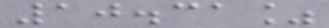10.31%
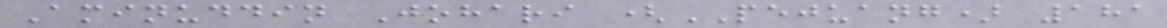Aminuddin Johari (PEJUANG) 181
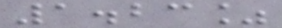1.23%
